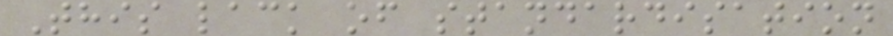This lack of standardisation
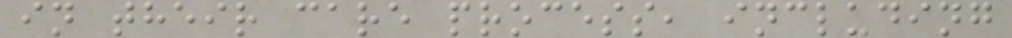in their care process, including
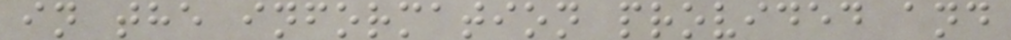in the information provided and
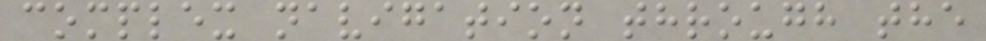complex navigation through the
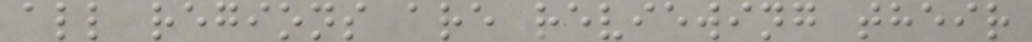all regions are reviewing their
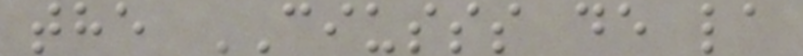the CIUSSS de la
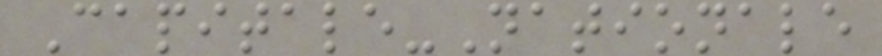Capitale-Nationale
